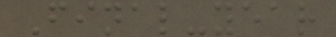Final-year
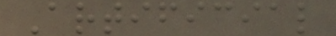Artificial
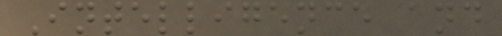Intelligence and
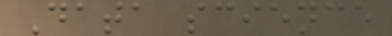Data science
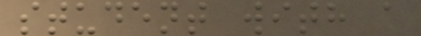student with a
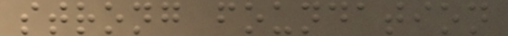strong foundation
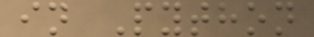in Python
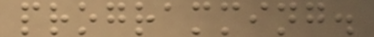programming.
